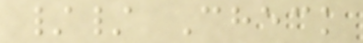// Check
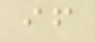if
